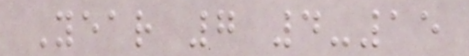Year 7 4-15
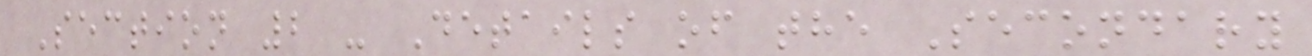Section 2 - Details of the Secondary
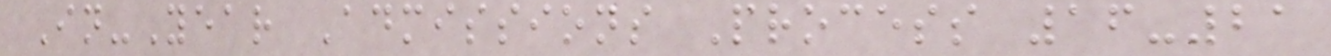In-Year Admissions Process 16-21
